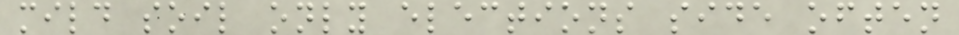mild soil only elections side often
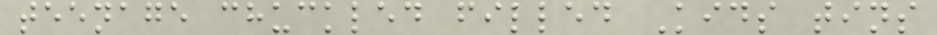teenage chuckled filled Kids tins
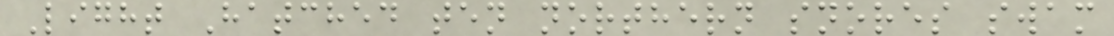Light Hatched ten northern snores swam
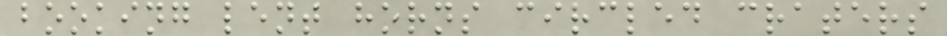booking lent horns circled craters
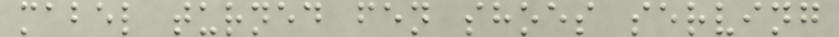mabel turned fen shoes serving
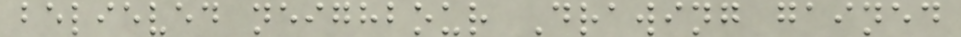believed neighbour Drawing gained
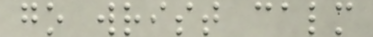go wrist calm
